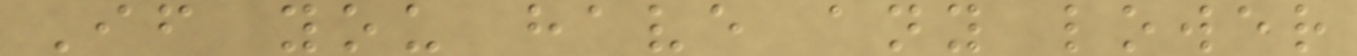If you have any lower
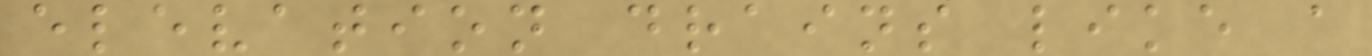elevation drains like a
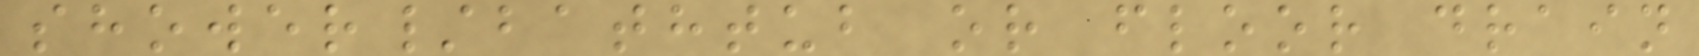shower/bathtub or floor drain
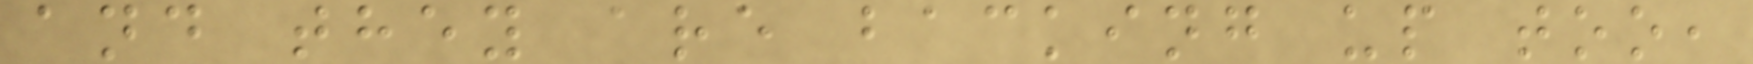and they are backing up too,
